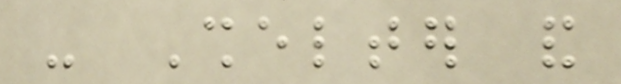- Shelter and
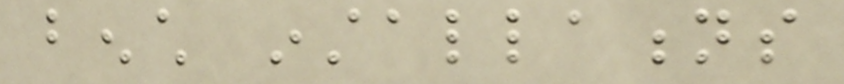bench installations
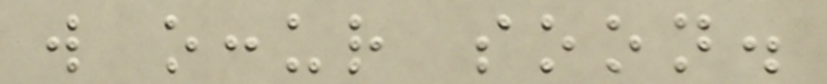will occur soon.
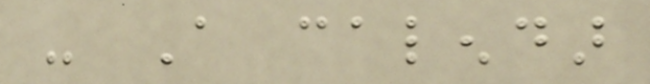- A calendar
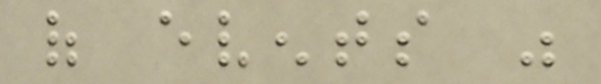of events was
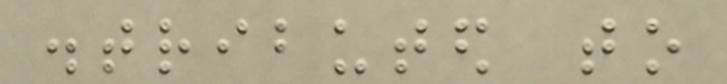distributed to
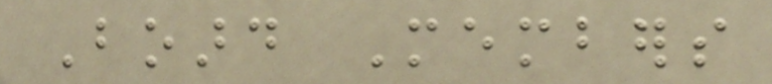Board Members
